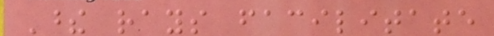These rays facilitate
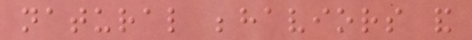natural behaviors and
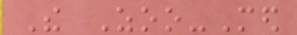The Zoo-Med
